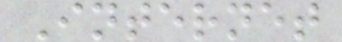Internet
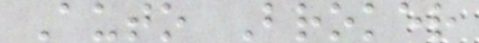Auto Broker
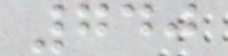740
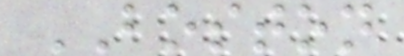BOSTON
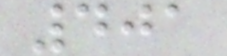401
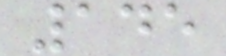145
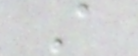A
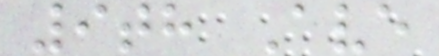9th Ave
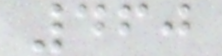460
